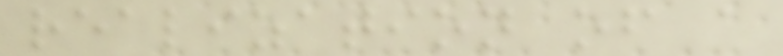realization of a
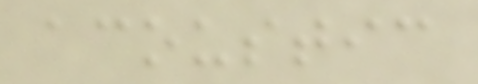acoustic
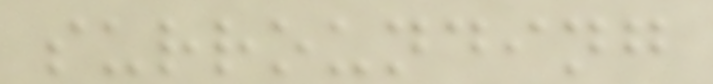surrounding
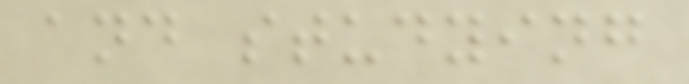and studying
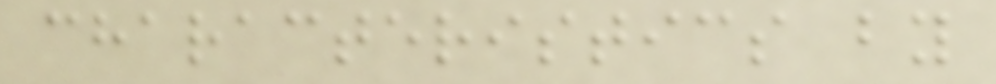characteristics by
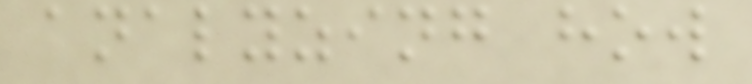analyzing how
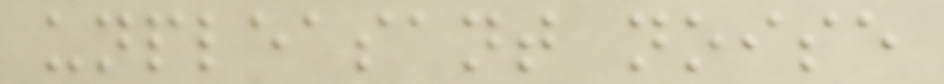unpleasant noise
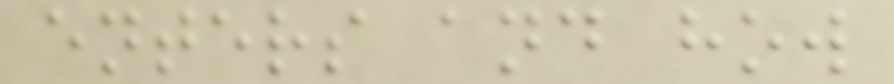enters and how
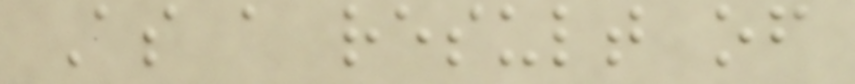As a result of
